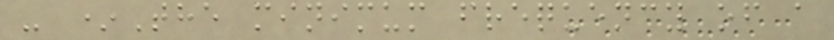- *The minimum frequency of a
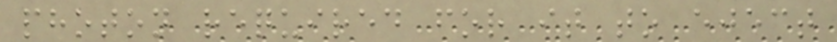photon required for it to eject
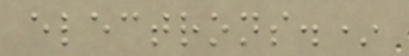electrons.*
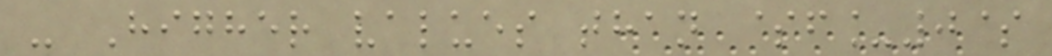- Higher values than $f_0$
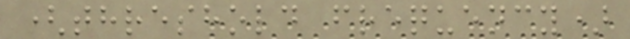(threshold frequency)
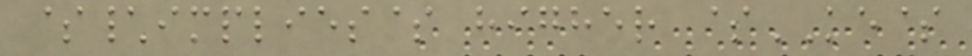$\implies$ higher $KE$
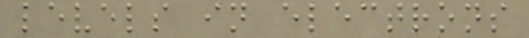levels in electrons
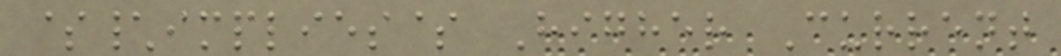$\implies$ Higher Current
